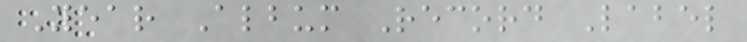Year Album Record Label
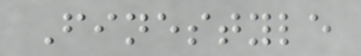Finestyle
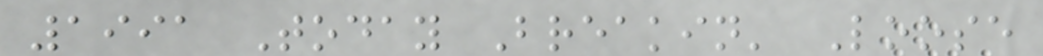1991 Today Breakin' Loose
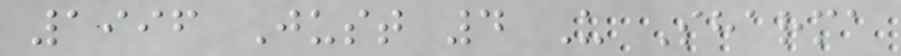1996 Just 4 U Sharma
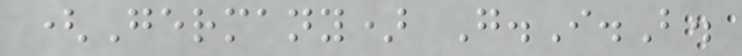(Germany) G.I.B.
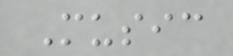Music
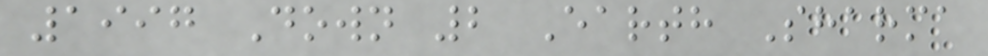1997 Down 2 Earth Sharma
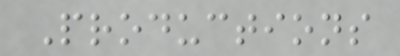Productions
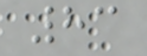83
